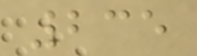235
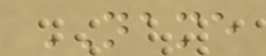NAME
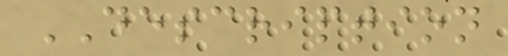DESCRIPTION
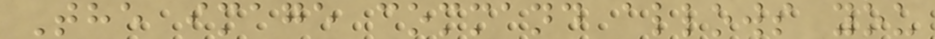The image command allows you
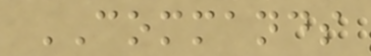COMMANDS
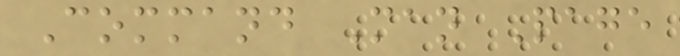Command Man Page
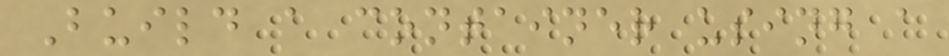Build a container using a
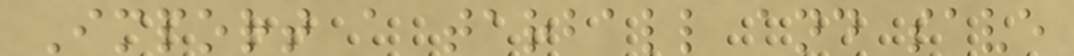Import a tarball and save
